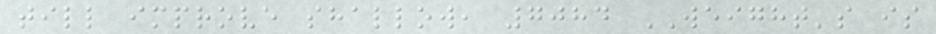till improve shallow, 7084 WEIGHT's is
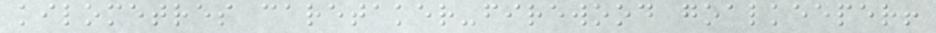kilometres caretaker-firewood goalkeeper!
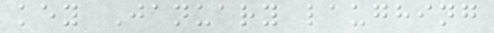key January laughing
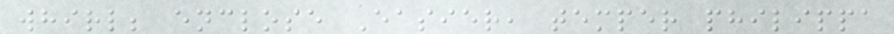whirl; enclose Easier, temper philippa
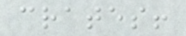crates!
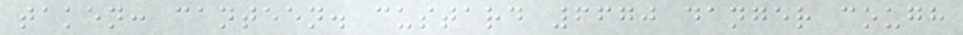taken: canteen. custard 6670 danger cough
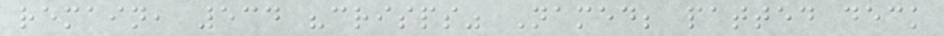remain, 534 "crisps" Named; patted deck
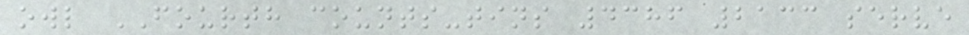owl FOURTH counts-tins 4386 2133 serve
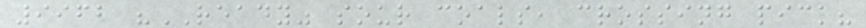9962 "READY" sour coals, crossing pick?
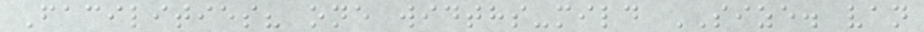Facilities? one widths-mild SIZE. van
